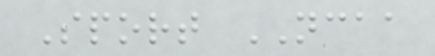Sport NCAA
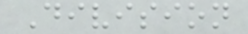Division
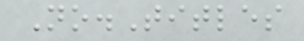No.Titles
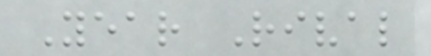Year Rival
